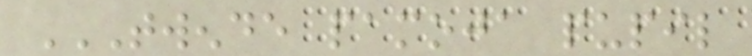TWENDE PAMOJA PUPIL
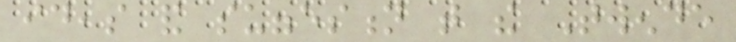ideas and suggestion that the Twende
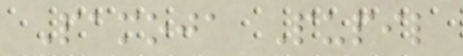Pamoja Pupil
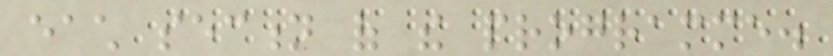each section of the programme.
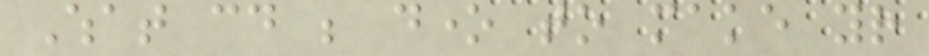What could be done to make your
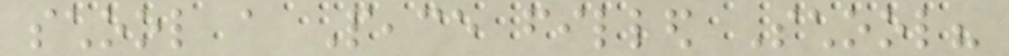school a Peace filled School?
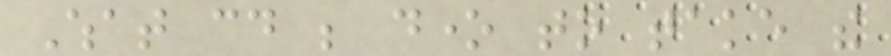What could be done to take the
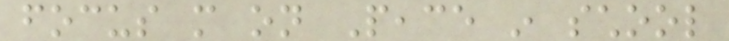focus more on Peace in school
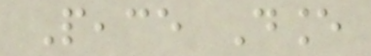Peace Dance
